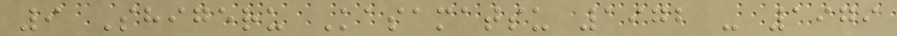9 Shigeru Kasamatsu 1972 - 1979
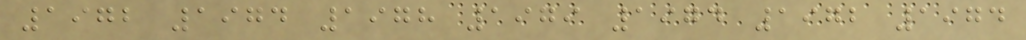1972 1974 1978 1979 1974 1972 1974
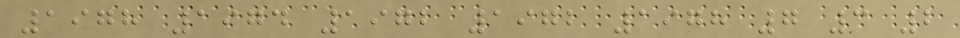1978 1974 1972 1972 1978 7 3 2
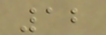12
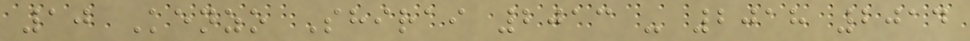10 Kenzo Shirai 2013 - 2018 2014
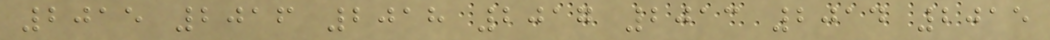2015 2016 2018 2017 2013 2014 2015
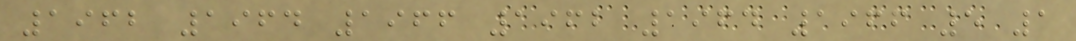1962 1964 1966 1962 1964 1966 5 1
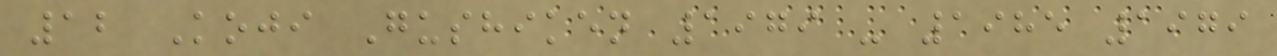12 Koji Gushiken 1979 - 1985 1979
